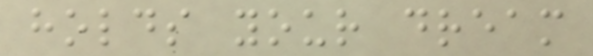holds your dream
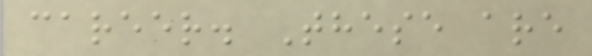career. These are
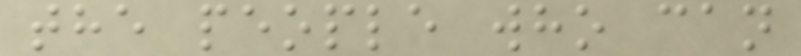the people who can
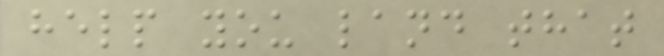help you land that
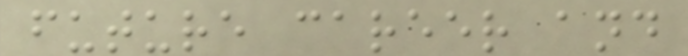future career and
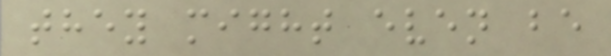they might even be
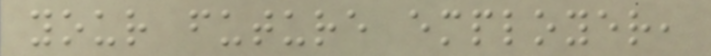your future employer,
